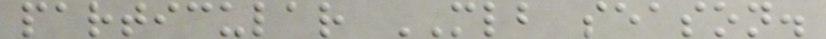particular MLB season.
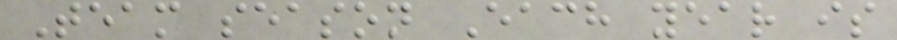Team season Each year is
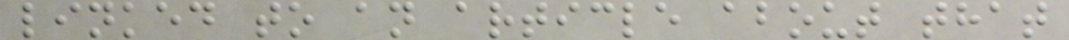linked to an article about that
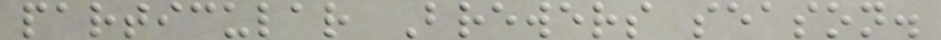particular Brewers season.
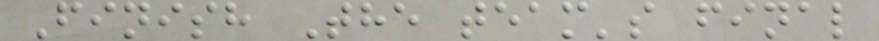Finish The team's final
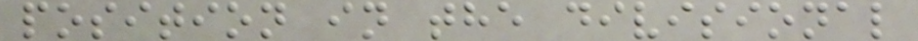position in the divisional
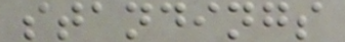standings
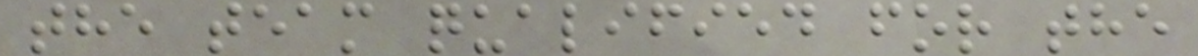the team qualified for the
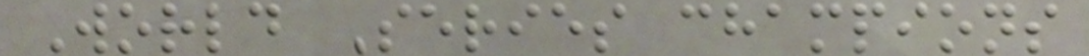World Series champions
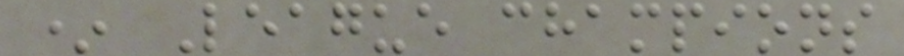* League champions
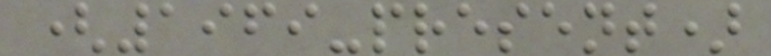(1969-present)
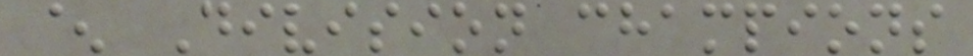^ Division champions
